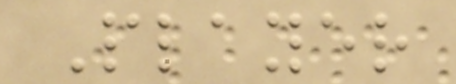Player
